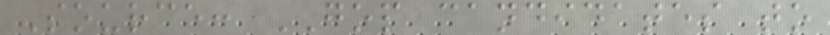Source: GOP candidates to
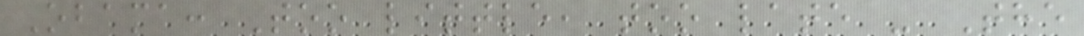Obama: Too little, too late - The
